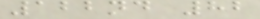122nd 82
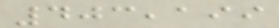403,199
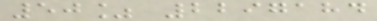50% 2297184
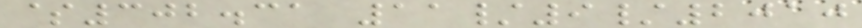$302.31 11/9/2010
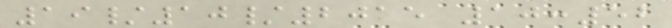19/10/2015 10:52
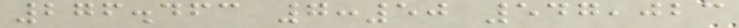276.463 7:50 547,023
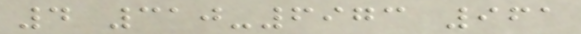4 310-6973 961
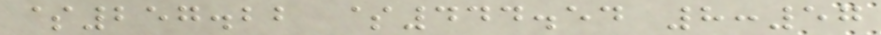$257.22 $444.54 8:57
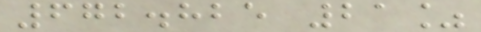672.825 21%
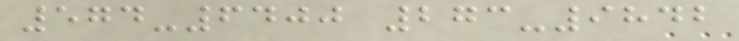574-6400 273-9842
